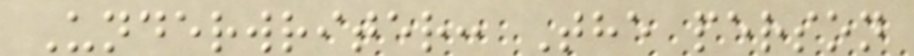Underwriter: The person
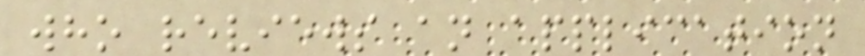who reviews an application
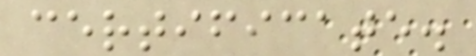certificate.
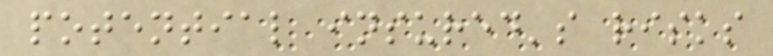potential insured's risks
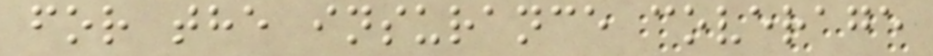for the insurance coverage
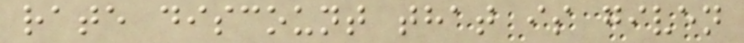rate discount that is given
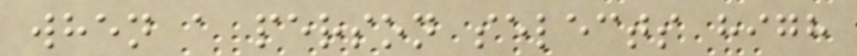when a person selects high
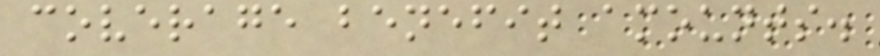coverage benefit amounts.
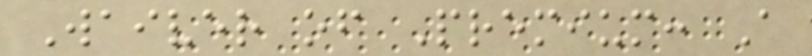Waiver of Premium: A
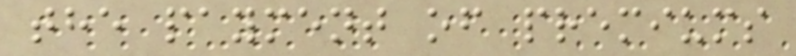the payment of premiums
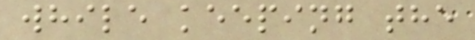while keeping the
